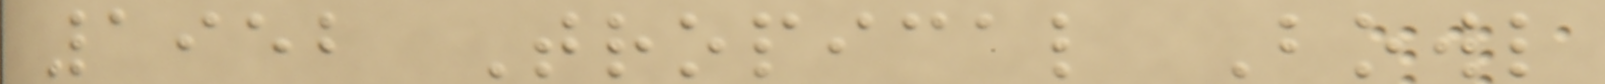1952 Tropical Bowl
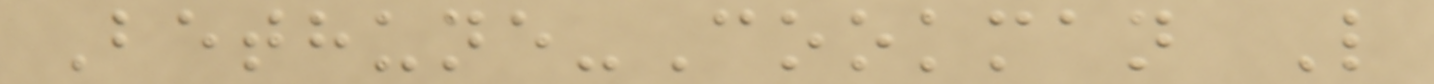Bethune-Cookman L
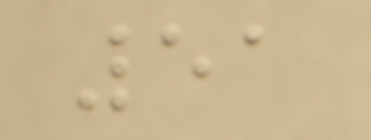51
